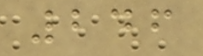246
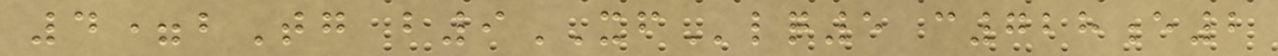4=bTg b9XFlq5 c728e2
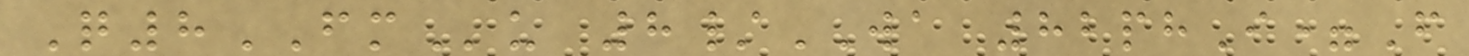Q8FMu 8/WA 82phI=F
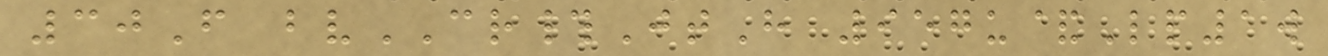30F bvCR#JtH 957u&Lp1w
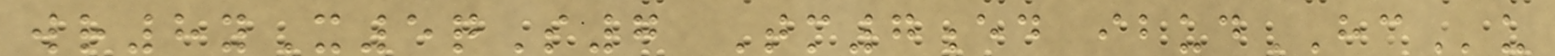wr8yX5qS7 Tm7ed ibudHCu
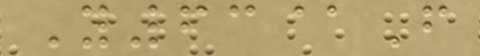Y63@F
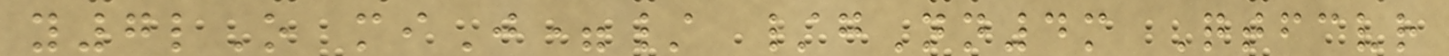y7lO miJ=/ /gNn4m Qtfcvr
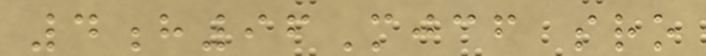4h96Mjcf sro
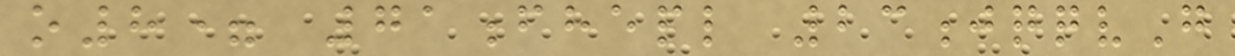o8= 71fhepl 23jqqvG
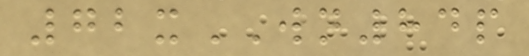72xWN84p
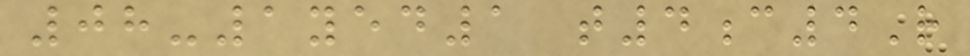08-1yed1 t4c4R
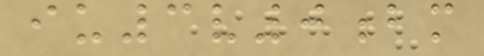iu3v0bm
